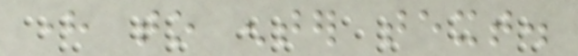here to enter text.
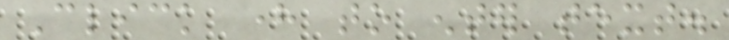Click here to enter text.
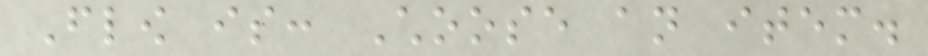Flow is: Choose an item.
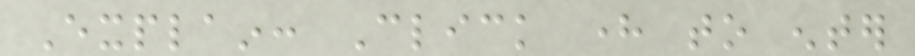Explain: Click here to enter
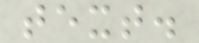text.
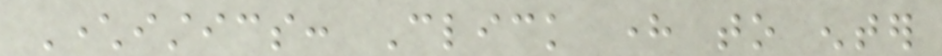Characteristics: Click here to enter
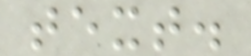text.
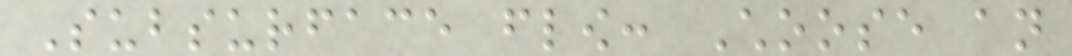Subsurface flow: Choose an
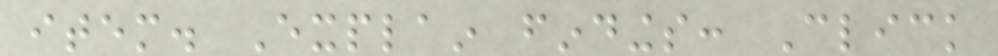item. Explain findings: Click
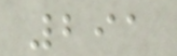291
